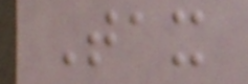Tax
